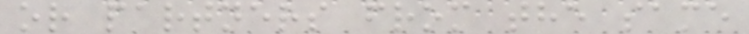or partners from the same
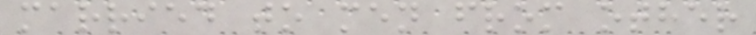married to men from other
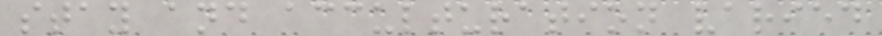stay and acculturation varied
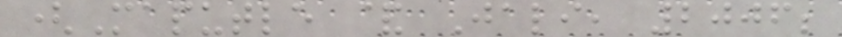(Maputle & Jali, 2006;
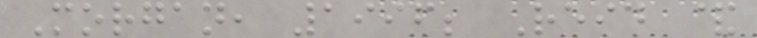Morgan, 1996; Reid &
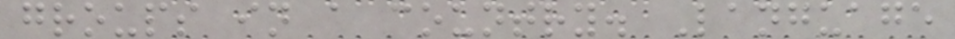groups in a country. Language
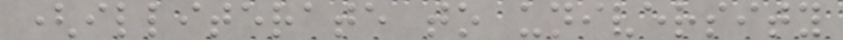(illiterate to university
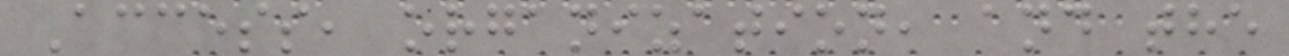Access, organization, and the
